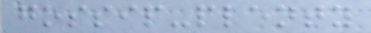gossip-plenty
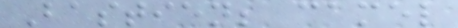Bastien; camel
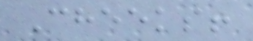Cheeks!
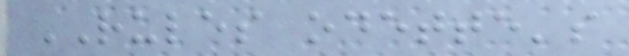RULES odette's
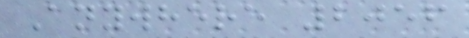Anywhere 2056
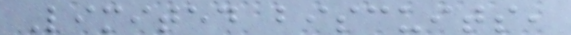Limited biscuits,
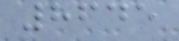8645
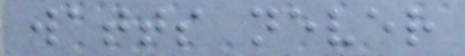watts never
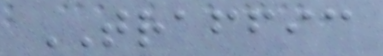TRAFFIC
